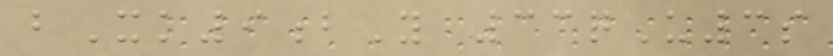bXk9bY 33qU3s
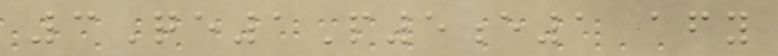3Qe1P5e1 afy
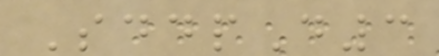SddpD3
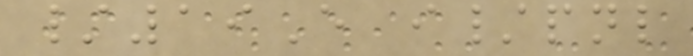/19E i/pnl
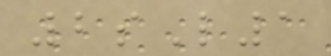2sL1
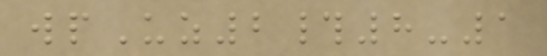wpUz2#8-1
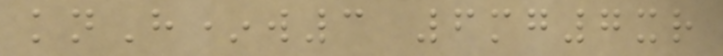knH*w3 6mg7xr
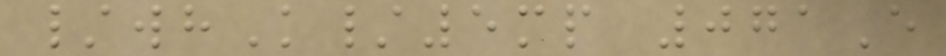/whK/5mp 071E
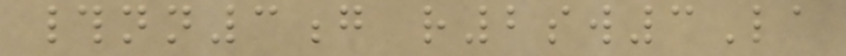#nn3g r2sw3La
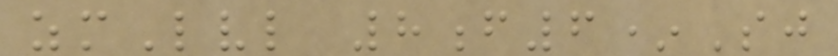zmLvl 8f6*Sj
